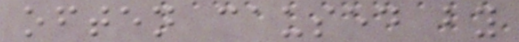often caused by
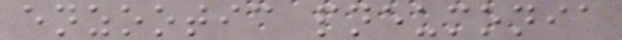enzootic pneumonia
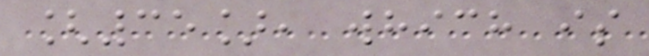[35], which is
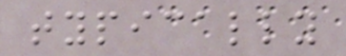typically
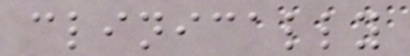clinically
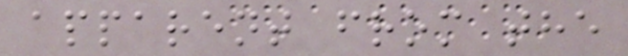apparent from the
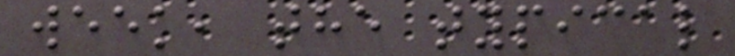week, the typical
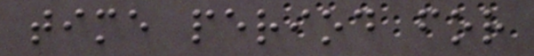time period for
